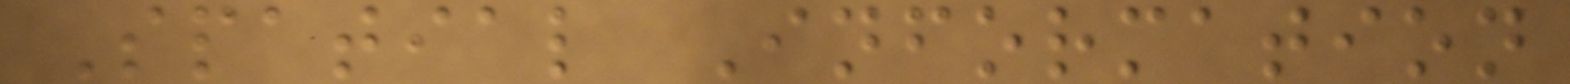Spatial Information
